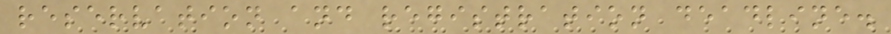reservation and registration deadline.
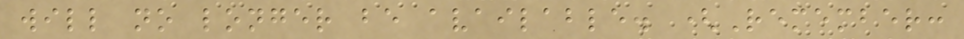will no longer be available. (Remember:
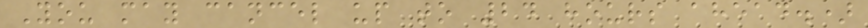You may cancel up to 24 hours ahead.)
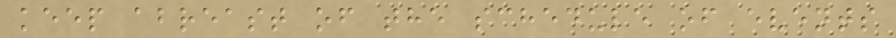keep abreast of the schedule of events
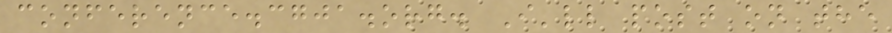conference.cgja.org. I'll post on the
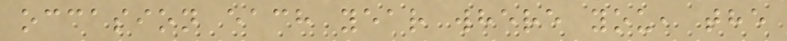occasion each year where you, the
